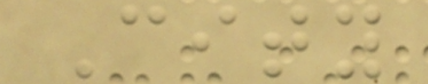City
